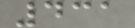431
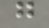g
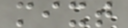mixt
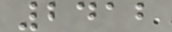2412
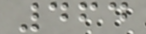464
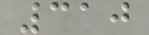310
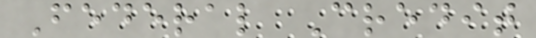Federal Credit
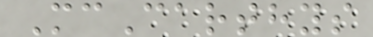McCarthys
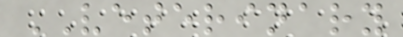VETERINARY
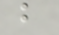b
